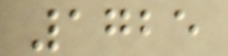1725
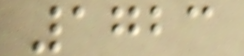1723
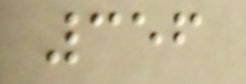356
